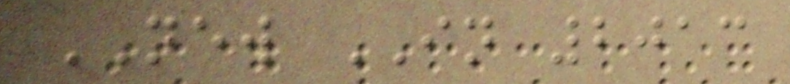NEW IN 2013
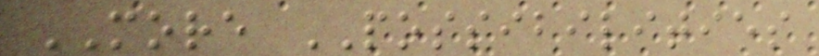MORE POSSIBILITIES
